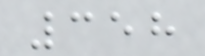358
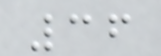36
